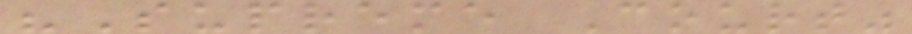"Supreme Court"
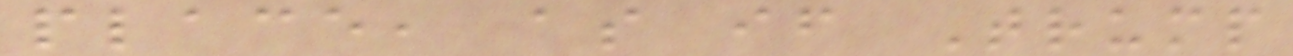place, as if Trump
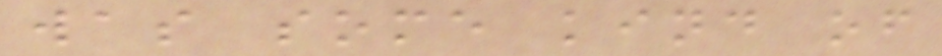was some kind of
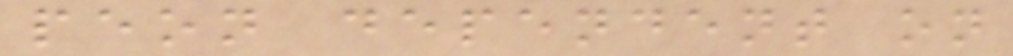peon dependent on
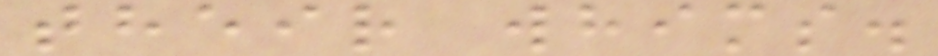their whims.
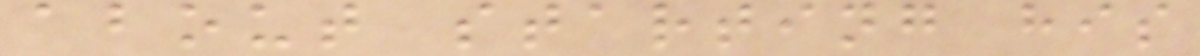about starting his
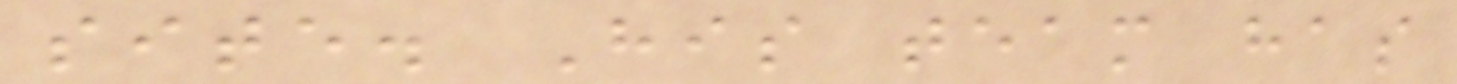site. His team has
